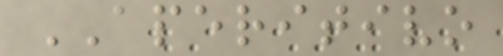APERITIVO
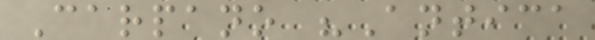Carpano "Antica
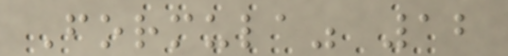Formula" 12
